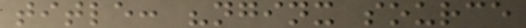title: "nginx source
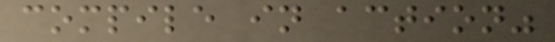compile in action"
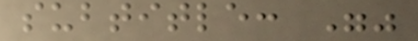subtitle: ""
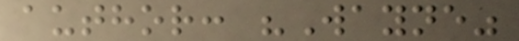author: "Wayne"
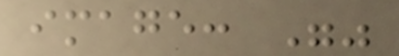image: ""
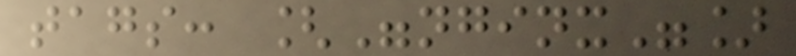tags: ["nginx"]
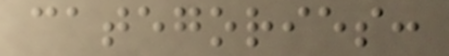categories:
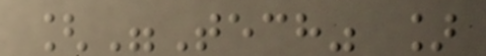["Tech" ]
